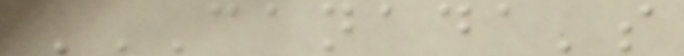CANADA'S
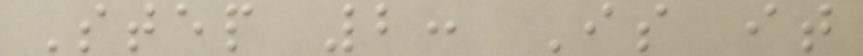Step 2: Is it
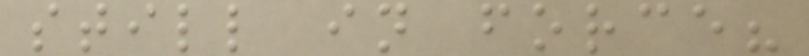still in force?
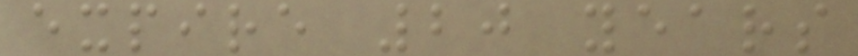expire 20 years
